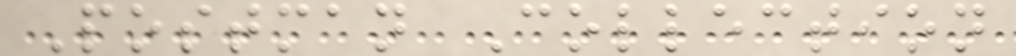Postman Collection
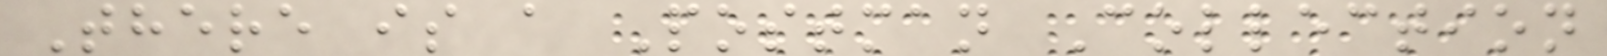There is a Postman Collection
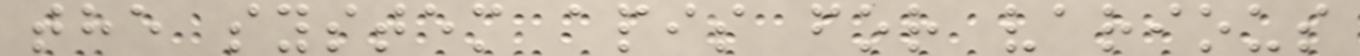the system apis for various
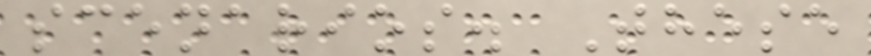scenarios. These
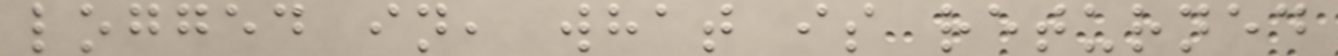logged in, what is returned
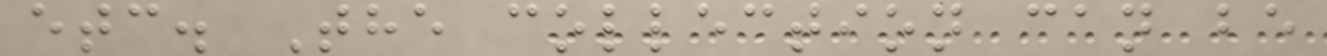etc. The collection can be
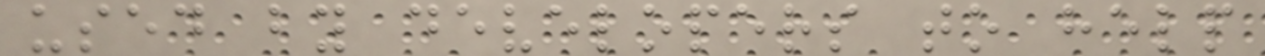used by developers to help
